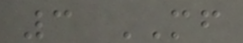3 MF
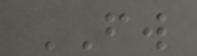FW
